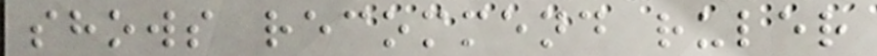shows recommend ruler
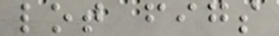lot figs
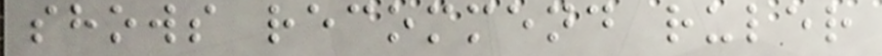shows recommend ruler
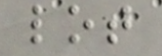lot
